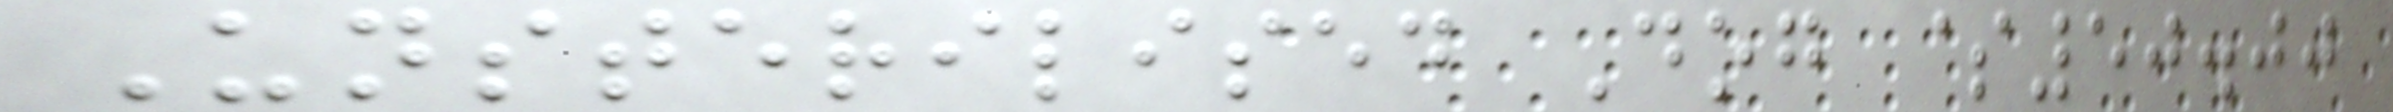Unsterilised Dog $50.00
